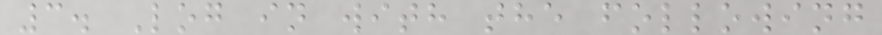3. Log in with the following
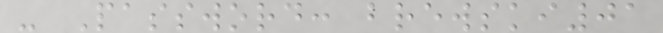- Password: brewski01
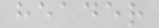header
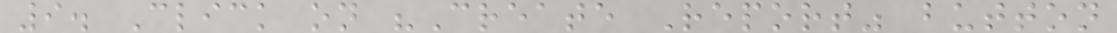9. Click on "Create Report" button
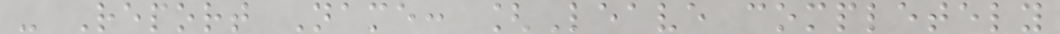- Report Name: [Leave completely
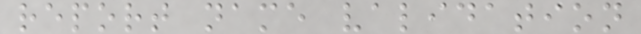report name validation
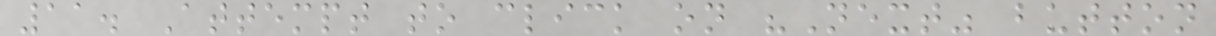11. Attempt to click on "Next" button
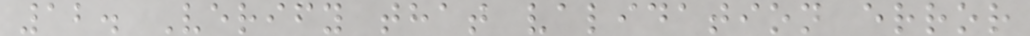12. Verify that validation error
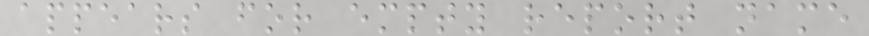appears for empty report name
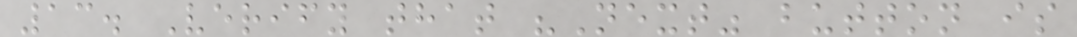13. Verify that "Next" button is
